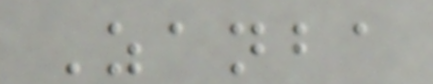Zanba
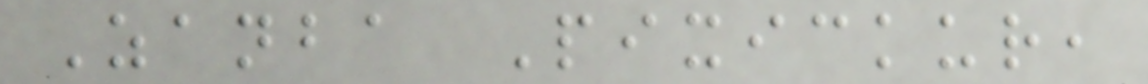Zanba Pixickur,
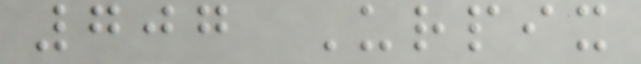707 Urpix
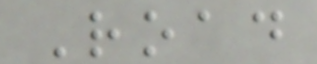Road
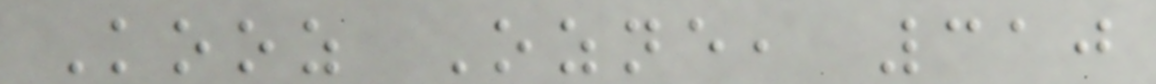Kooz Ozne, 310
